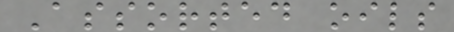Assorted oils
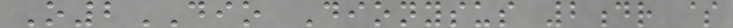O2DIO Dionysus 2dr $
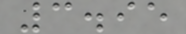3.95
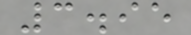3.95
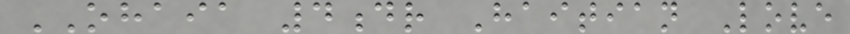OHAIA 4dr Haitian Love
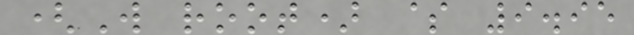(W root) $ 9.95
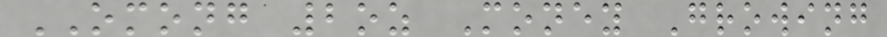OMONG 2oz Money Growing
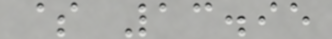$ 13.95
